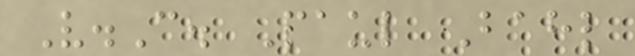V.C. Paul Bahl
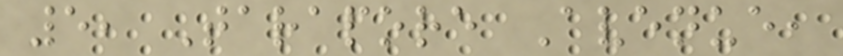5, Tarapore Avenue,
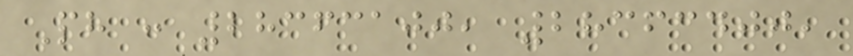Ph : 28363100, 28363400,
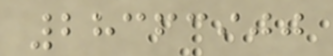28363900
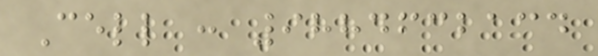Cell : 9884632134
